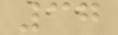37
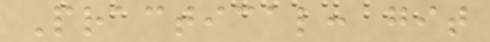Practical: git
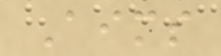Aims
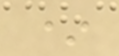*
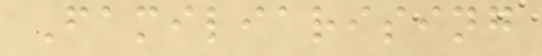Familiarising
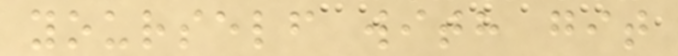yourself with git
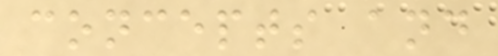concepts and
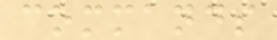commands
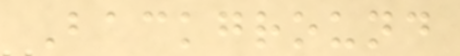Background
